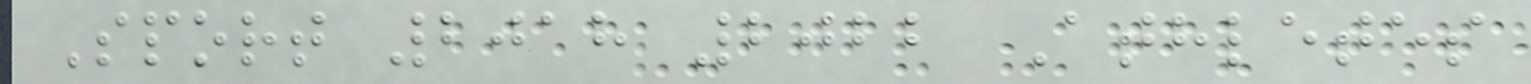Sport 2018 2022 Athletes
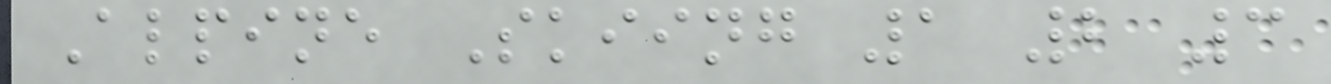Alpine Skiing 1 2 3
